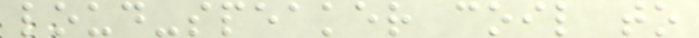loud-speaker coil to
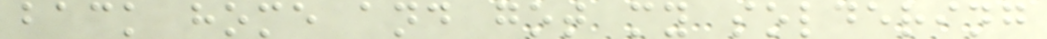back home and got my soldering
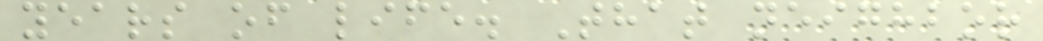years of life. That neighbor
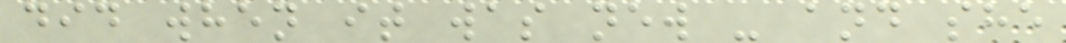did when it was new - and she
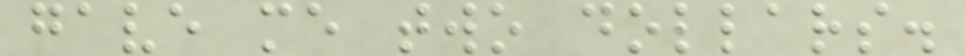gave me two dollars.
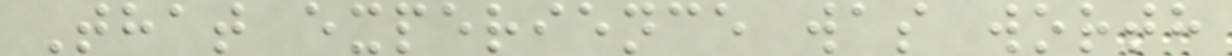That experience was worth
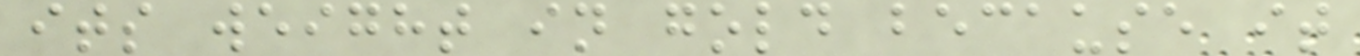its weight in gold because it
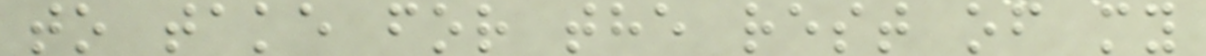to take for the rest of my
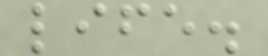life.
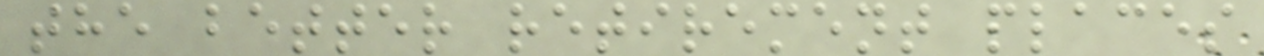the better retirement places
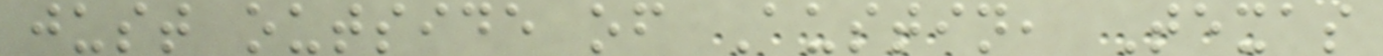just outside of Austin, Texas
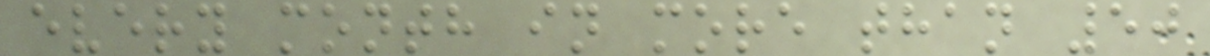every month in more than 50
